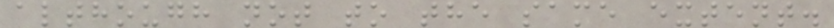although not to the same extent.
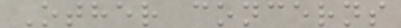Other concerns
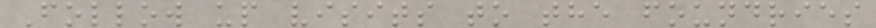Follow up visits to the foundries
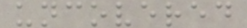uncovered
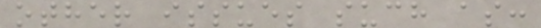other issues such as:
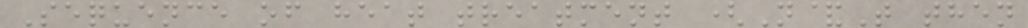Sequence of heat treatment (N&T then
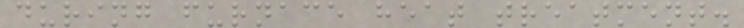during furnace heat treatment.
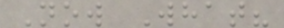Now What?
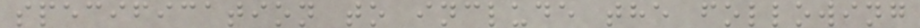specification to include the following
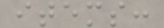items:
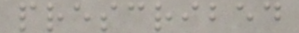prescribed
